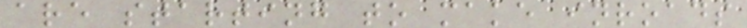are starting to make inroads
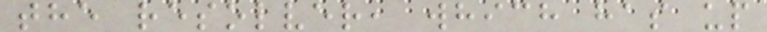the resolver, which has up
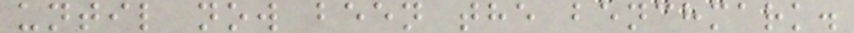until now been the benchmark.
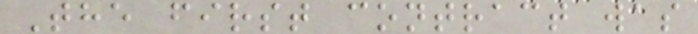The first contract was
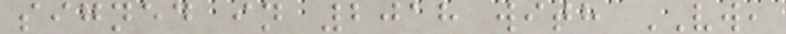signed in 2018 with VW,
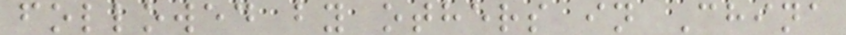followed by others in China
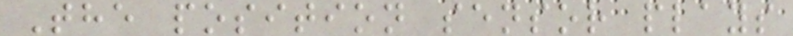The position sensor plays
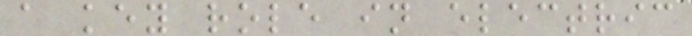a key role in electric
